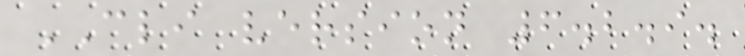CLI version 6.2.9.
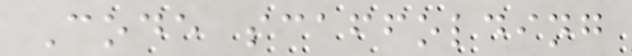Code scaffolding
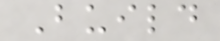Build
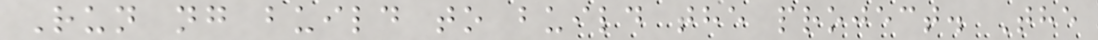Run ng build to build the project. The
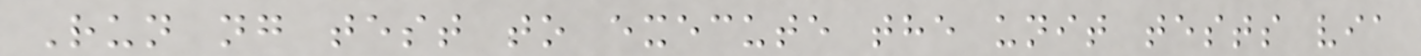Run ng test to execute the unit tests via
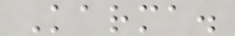Karma.
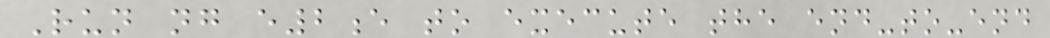Run ng e2e to execute the end-to-end
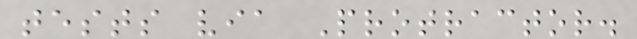tests via Protractor.
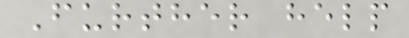Further help
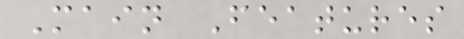Main Features
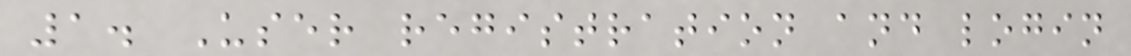1. User registration and login
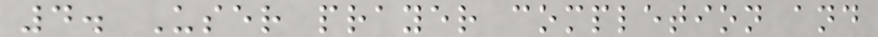4. User prayer completion and
